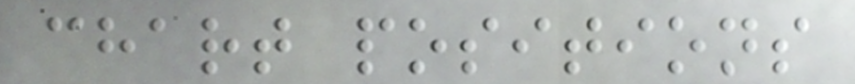chart positions
